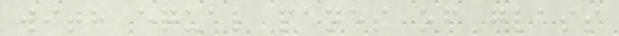with equal panes of glass
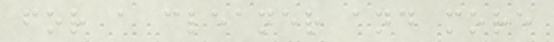for a cleaner and more
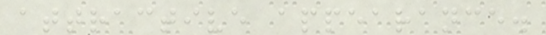attractive appearance.
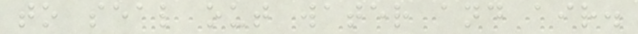to seal out water and air.
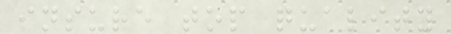insure top quality
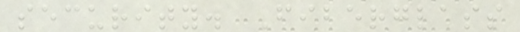security. Fiberglass
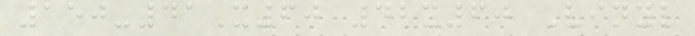150-41X60 42x60 Vinyl
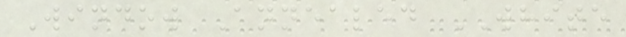Window Annealed WHITE
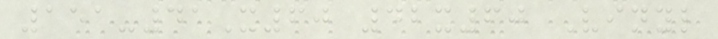151-41X60 42x60 Vinyl
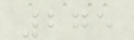275
